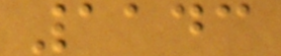1143
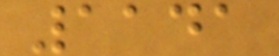1141
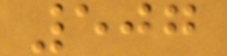507
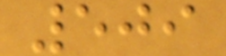509
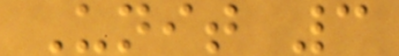Unit 3
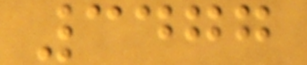3477
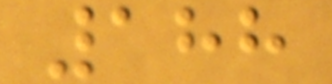188
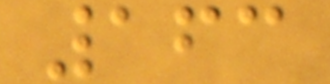163
